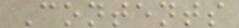Contents
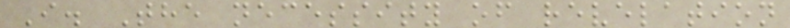I. The necessity of revelation
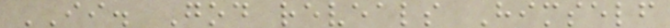II. God reveals Himself
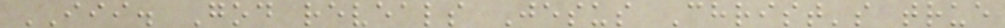III. God reveals Jesus Christ's true
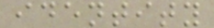identity
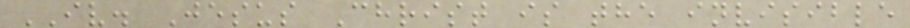IV. Jesus Christ is the invisible
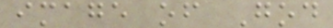image of God
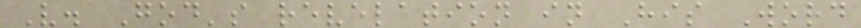V. God's revelation in His Word
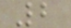2
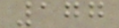177
